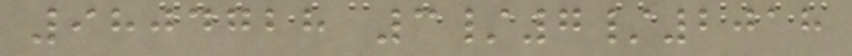9804728 3/7/2018
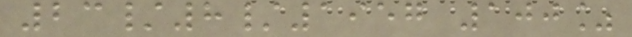23/8/1957 100%
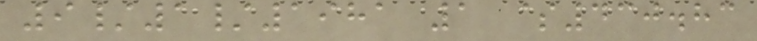9/1/1981 1 $430.83
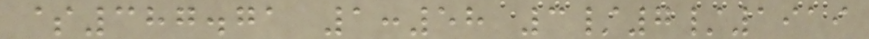$387.71 1:58 3/7/1919
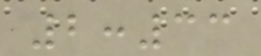2:33
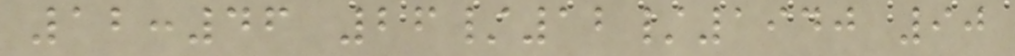12:46 26/12/1940 90
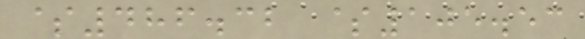$486.32 $105.53
